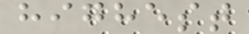highest
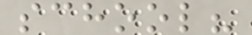school?
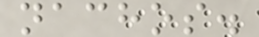nachos.
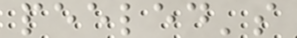peeled's
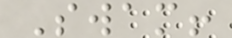Swam!
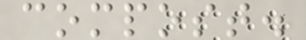compost.
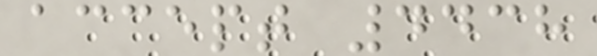accept 4438
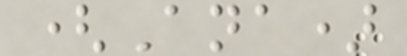(Ana)
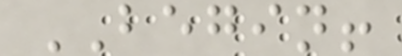BEGIN!
